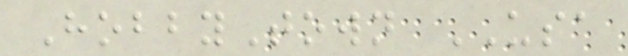HobbyTown USA
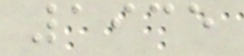1935
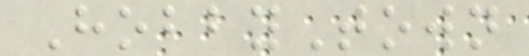HobbyTown
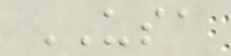USA
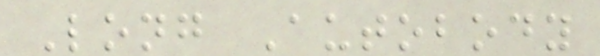Long Autobody
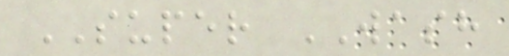SUPER WASH
